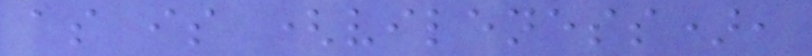as is (vileness),
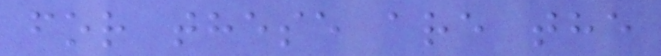for these are the
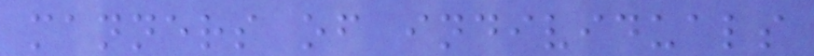manners of individuals
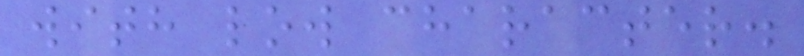with low character.
